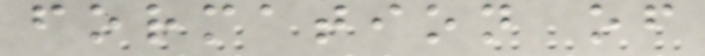formation of
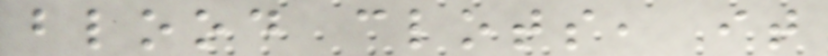blood clots, it
